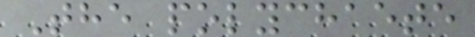The polychaete
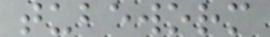tubeworm
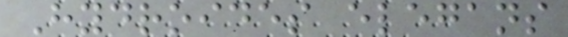Hydroides elegans
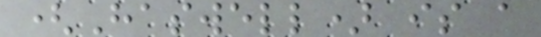(Haswell) is a
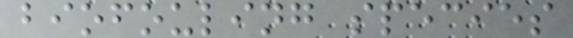biofouling species
